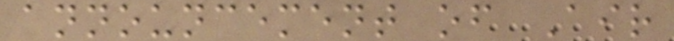announcement of Air
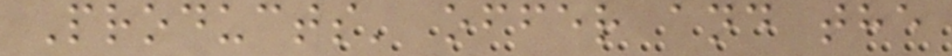Products' offer and the
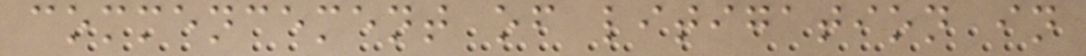commencement of litigation in
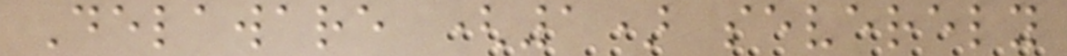Delaware (1) severely
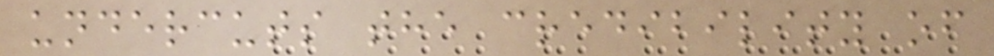undercuts the credibility of
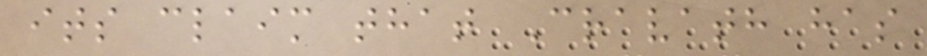its claim that Cravath has
